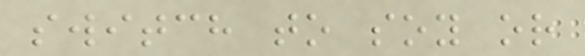switch to soy or
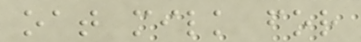oat milk for
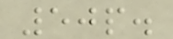50p.
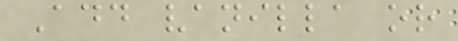Add vanilla or
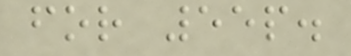for 55p.
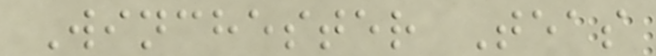Winchester Teas
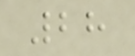28
